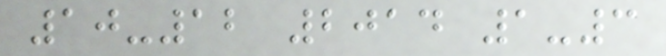10-12 2014 1-3
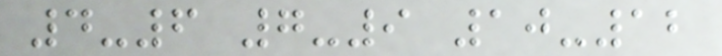4-6 7-9 10-12
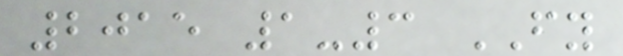2015 1-3 FY
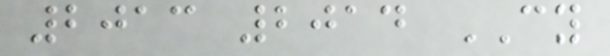2013 2014 CY
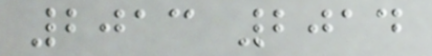2013 2014
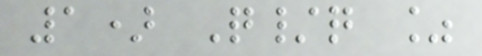1) Q/q %
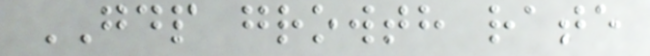GDP growth rate
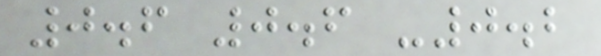0.6 0.6 -0.2
